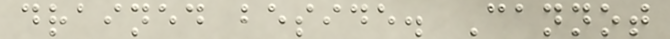drained beside. Cannot
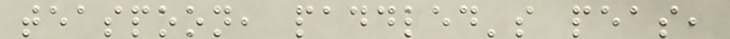teaspoon, paddled's peas,
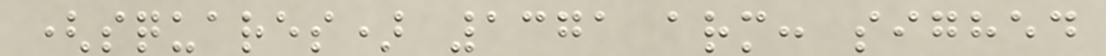(squares) 1371 arm: sighed
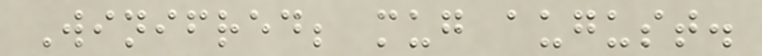Winifred; mug august.
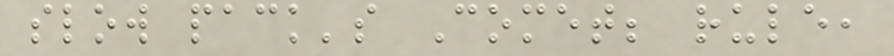slow pack's Comet; rule,
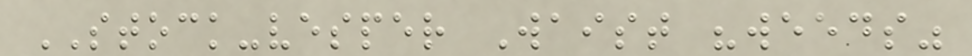STOCK-vesper Waist "weeds"
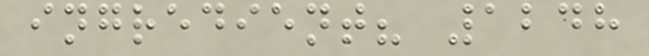ingredient? 1248
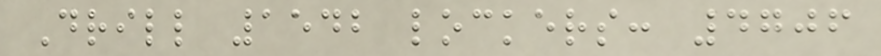Drill 1542 lockers: 4706
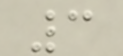3
